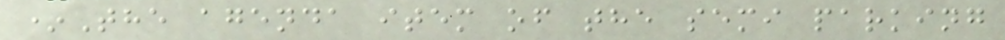*The agenda item of the semi parking
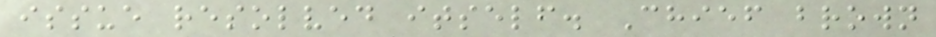issue resolved itself. Chief brown
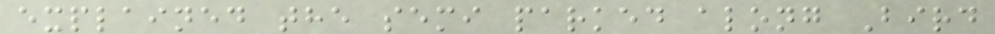explained the semi parked along Bird
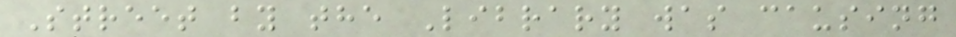Street by the Library was causing
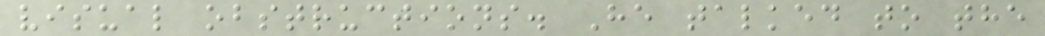visual obstructions. He talked to the
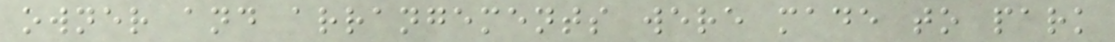owner and arrangements were made to park
